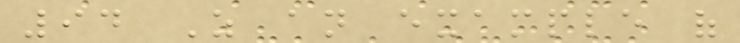94 As an example of
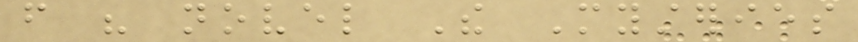from his novel The Mysteries
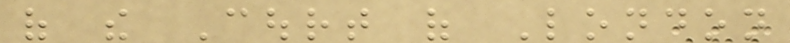of the Court of London
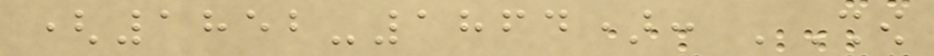(1852-1864): 'Show
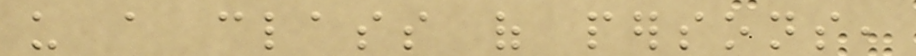us a class of persons,
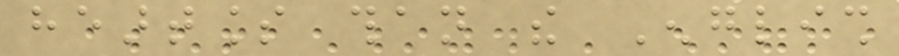heartless than the English
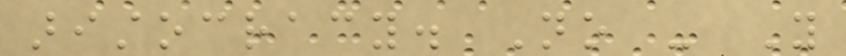aristocracy. No - You
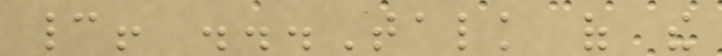cannot! ...Talk of the
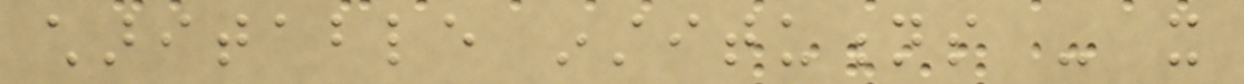charitable institutions - it
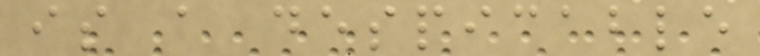is a despicable
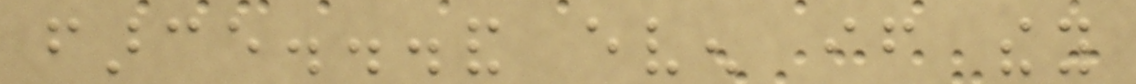farce...and even if they
